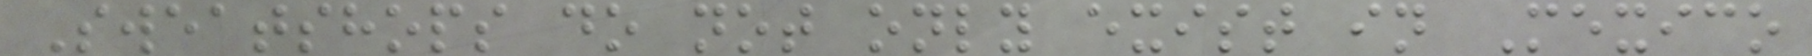Sweatshops do not only exist in Mexico
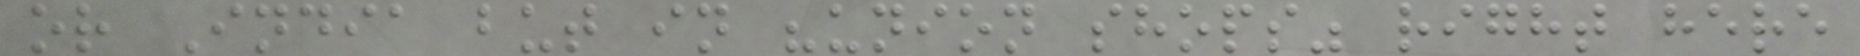or India but in "union shops" right here
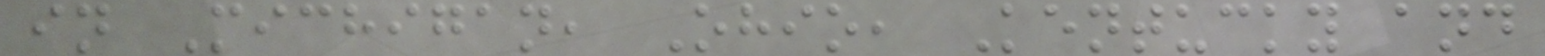in Michigan, Ohio, Kentucky and
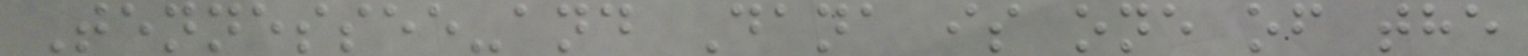Tennessee-and Dana is one of the
